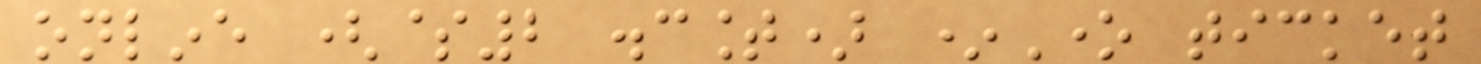online ($2 discount) *One ticket
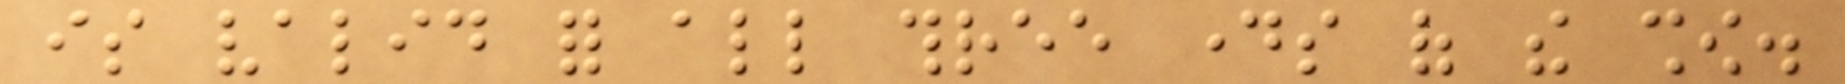is valid for all three days of the show.
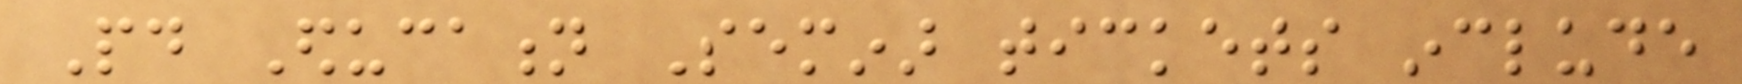Paid Education Seminar tickets include
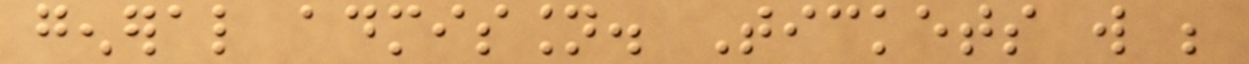general admission. Tickets will be
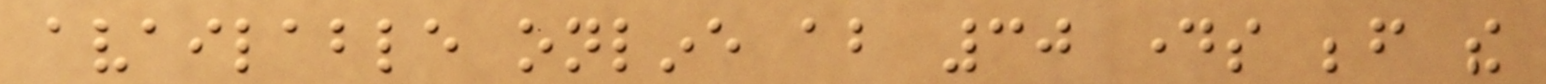available online about 30 days before the
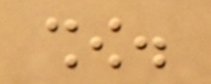show.
